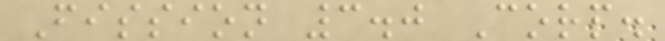Fission 3.0 Corp.
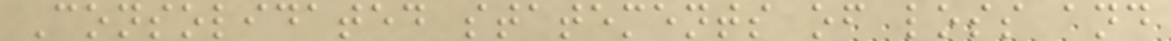Consolidated statements of loss and
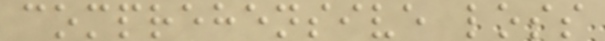comprehensive loss
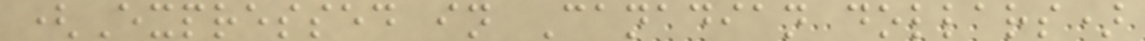(Expressed in Canadian dollars)
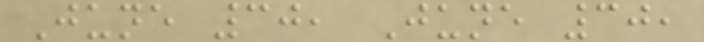June 30, June 30,
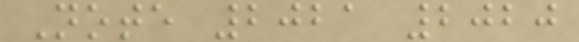Note 2021 2020
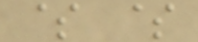$ $
